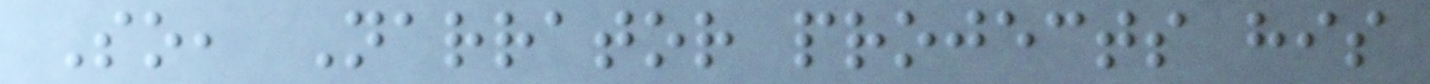So, Narrator projects his
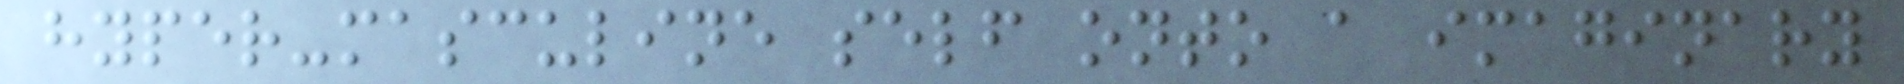hyper-masculine self onto a imaginary
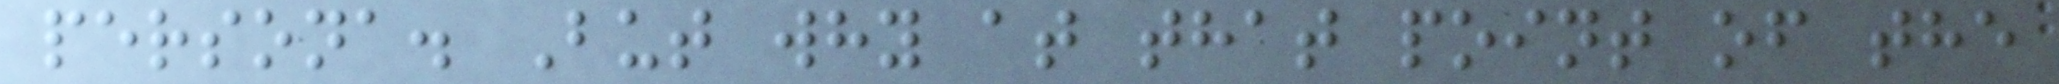persona. But why at that point of the
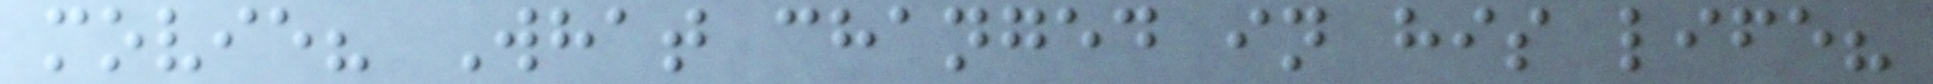movie? What changed in his life?
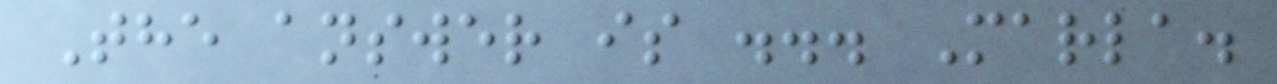The answer is ... Marla.
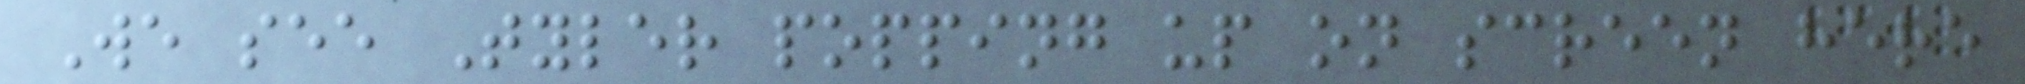We see Tyler popping up on screen here
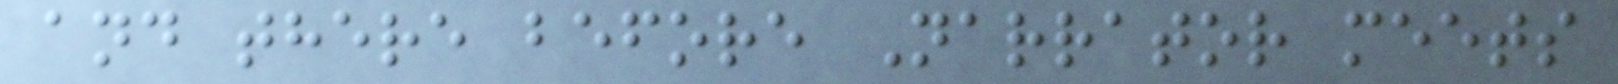and there before Narrator meets
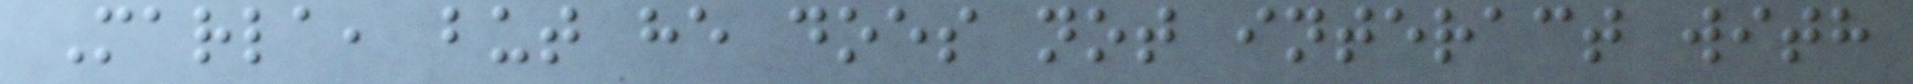Marla, but he does not interact with
